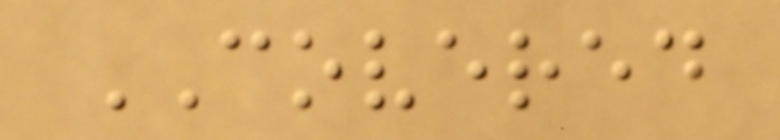COVERED
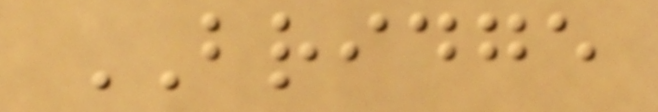BRIDGE
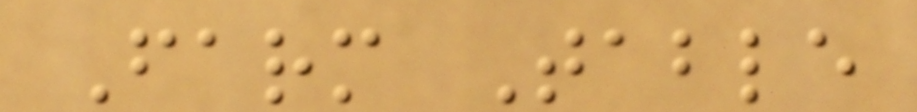Farm Table
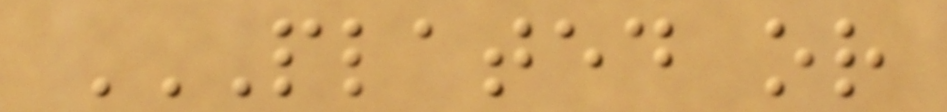PLATED OR
